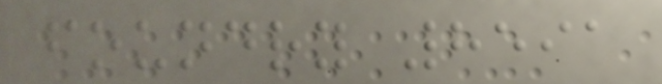foundry 8591
